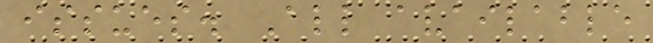issues. All available
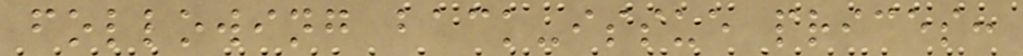following back-issue prices:
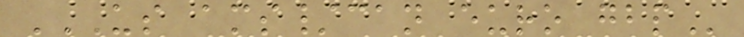US AMS/CAN EURO GBP
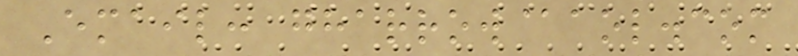Email: gharrow@aol.com
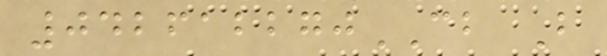042612270CB B
